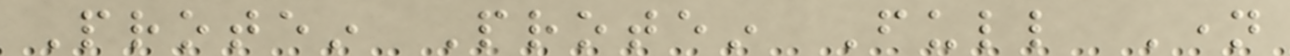Protein Protein Full Name
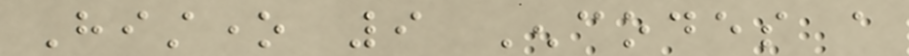Histone 9 Encodes a
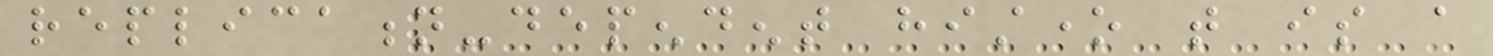replication-dependent histone that is a
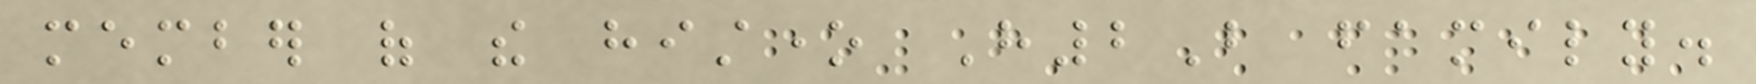member of the histone H2B family.
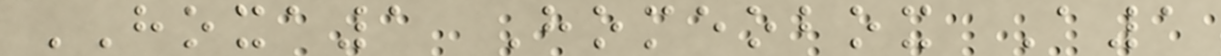HOXA1 Homeobox A1
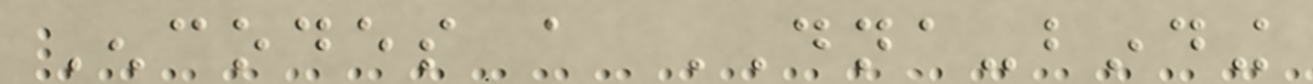Encodes a DNA-binding
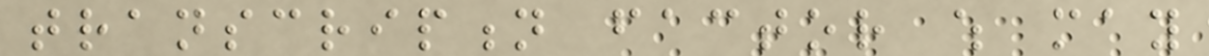transcription factor which may
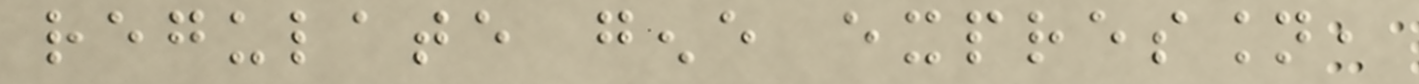regulate gene expression,
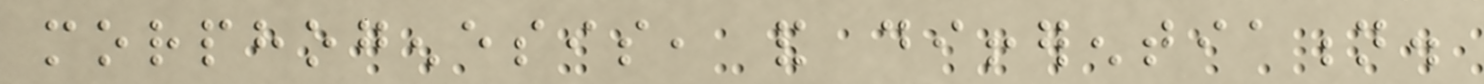morphogenesis, and differentiation.
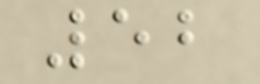52
